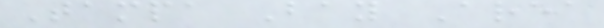Tampa Bay Area
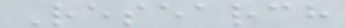Research
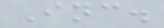Inc.
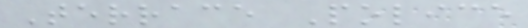Terrace Police
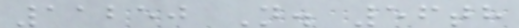11250 N. 56th
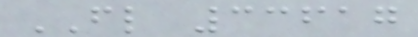FL 33617
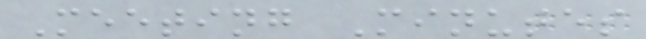Meeting Minutes
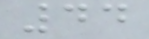44
